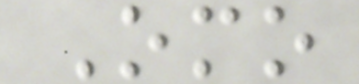Omo
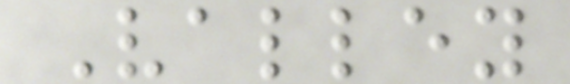Valley
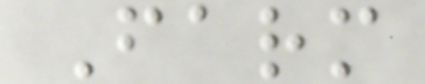Farm
